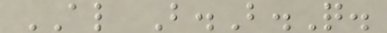AL B.B.Q.
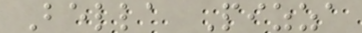Bella Pizza
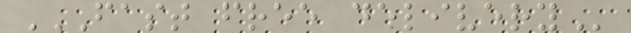FAST FREE DELIVERY
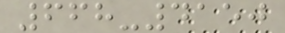668-4150
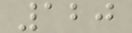120
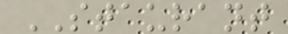STAURANT
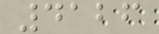4126
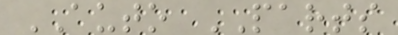AUTO PARTS
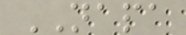NAPA
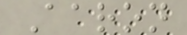Aaron
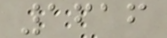1616
